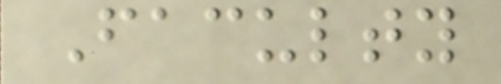Faculty
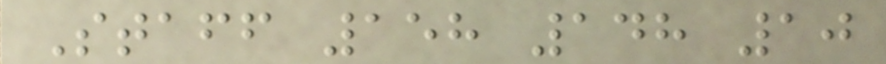Staff 158 148 10
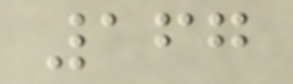167
